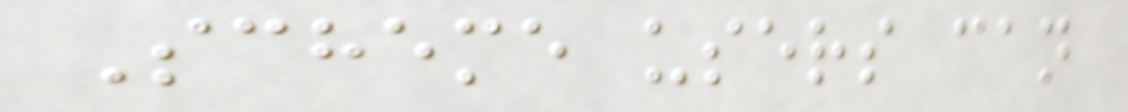Scheme users can
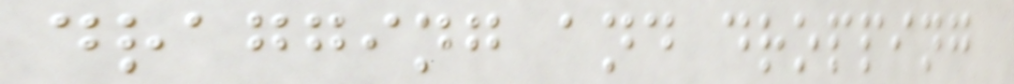dragging and dropping
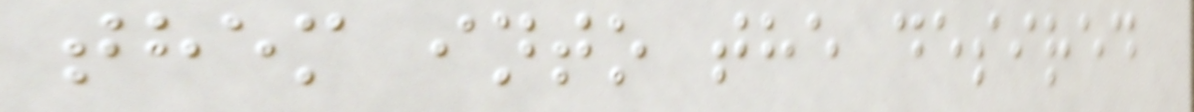them into the desired
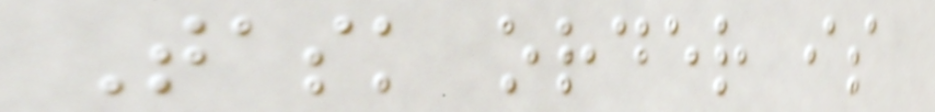Task order is
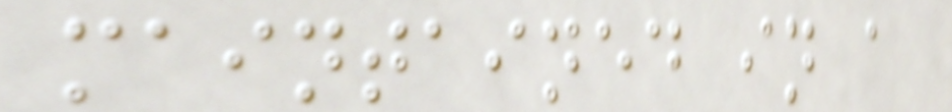maintained in a
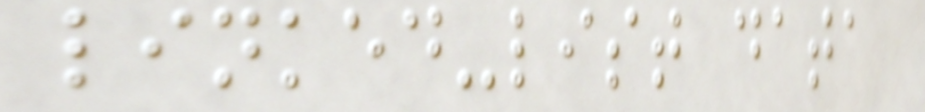linked-list data
